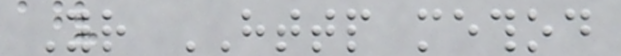Your HTTP method
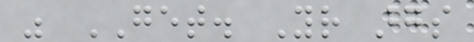was GET. Your args
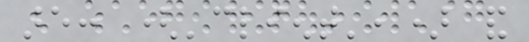are: ('client',) and
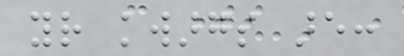your kwargs are:
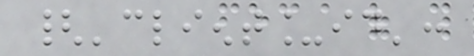{'client_id':
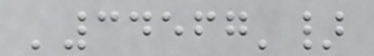'34567'}
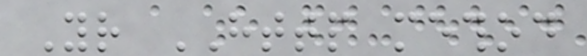Your HTTP method
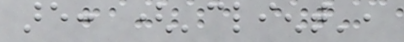are: ('client',
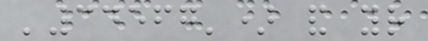'34567') and your
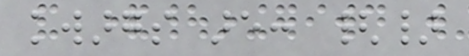kwargs are: {}
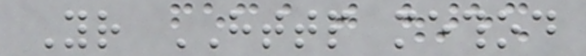Your HTTP method
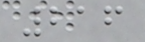216
